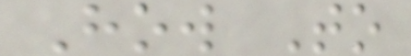How To
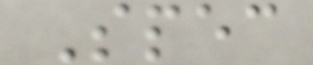Spec
